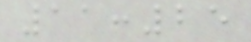11:25
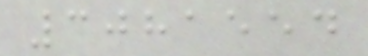3081554
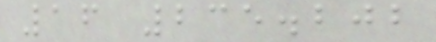16 235.202
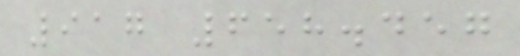917 658.457
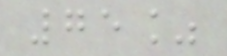75%
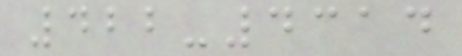422-4314
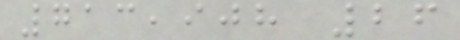713,908 26
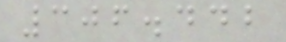306.442
